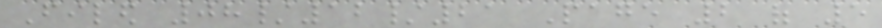Filed 08/12/21 Page 2 of 5
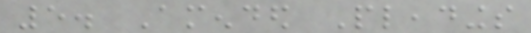5. Amended Pleadings
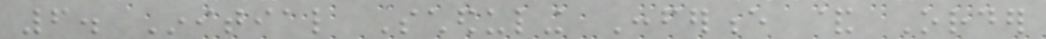6. Initial Scheduling Conference & Order
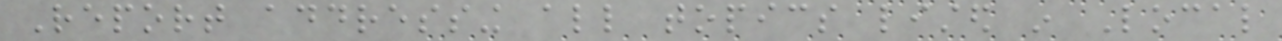Report addressing all topics listed in Local
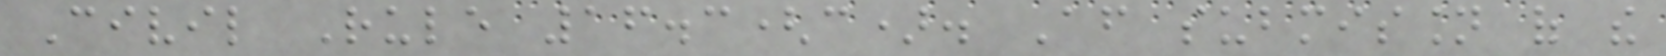Civil Rule 16.3(c). After submission of the
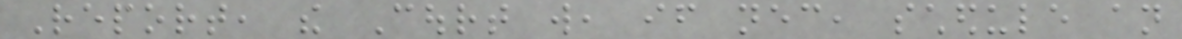Report, the Court will, if necessary, schedule an
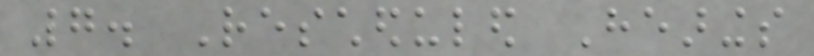7. Rescheduled Hearings
